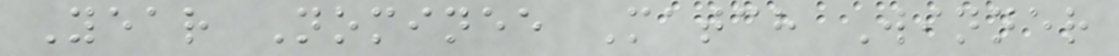Year Nominee Match Winner
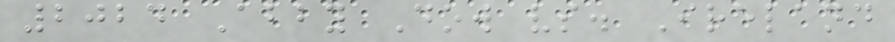2024 Abby Dow vs. Ireland
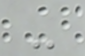-
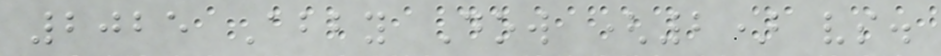2025 Abby Dow (2) vs.
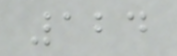124
